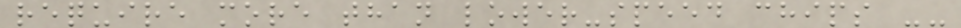require more than lower-speed chips --
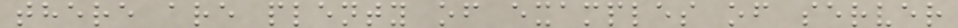there are plenty of examples of server
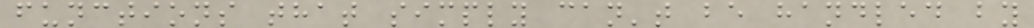functions that simply can't be handled by
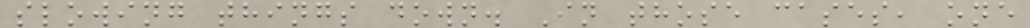slowing things down. In those cases, one
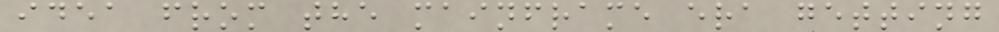idea from the mainframe era getting
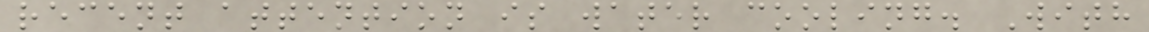recent attention is water cooling. With
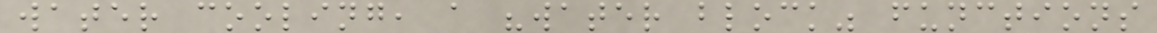water cooling, a "water block" functions
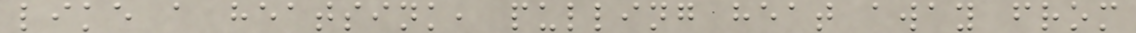like a heatsink, pulling heat away from
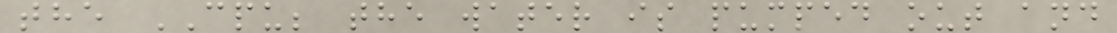the CPU; the water is pumped out and
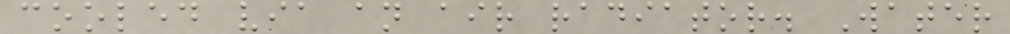cooled via an air radiator. Water
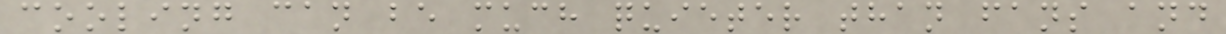cooling can be much quieter than fans and
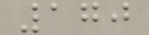170
